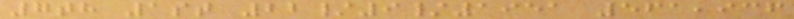7th 1st 22/9/1951 561,936
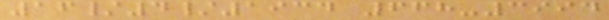16/4/1934 668-3994
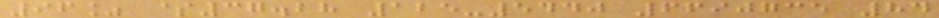96% $37.28 125-5440 6690735 84
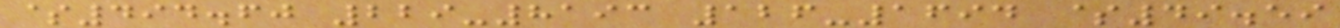$494.60 229-8193 126-1694 $49.59
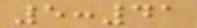5:41
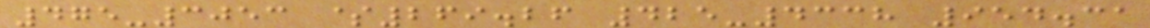475-3053 $269.26 425-4338 954.31
